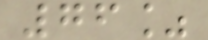76%
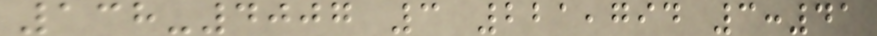138-4007 3 221,794 3:41
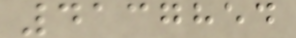4137854
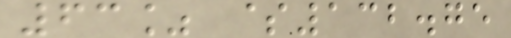63% $132.75
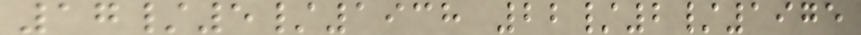17/5/1938 22/2/1975
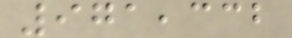971,332
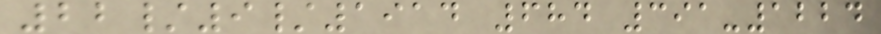22/9/1914 684 391-1224
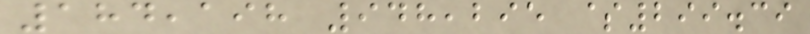184,198 948,295 $299.39
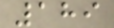189
